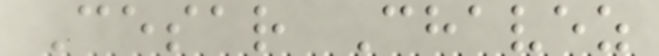Cesar Chavez
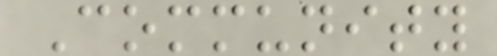Community
